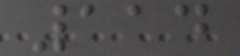114
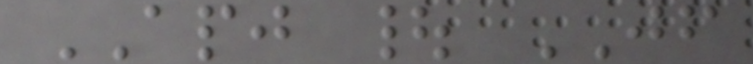APJ | JF
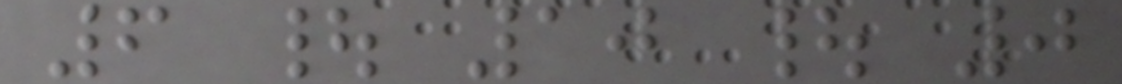6 | 10 | 0
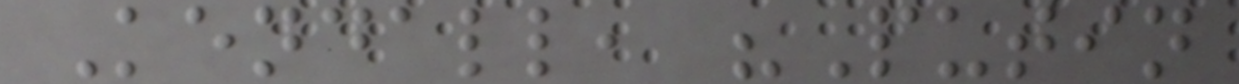Kendall, "Putin
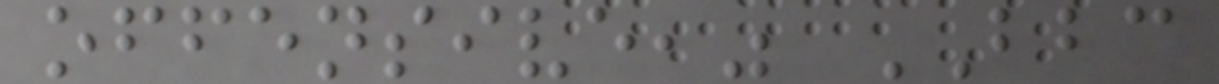offensive," BBC
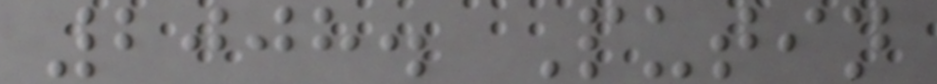2008. Putin
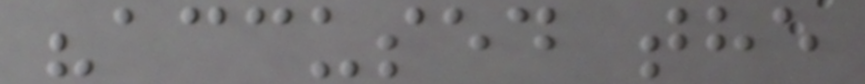"accused the
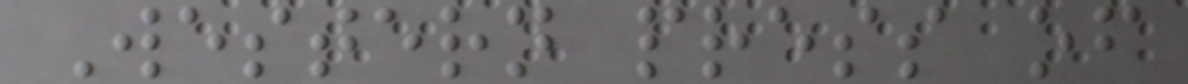Western press of
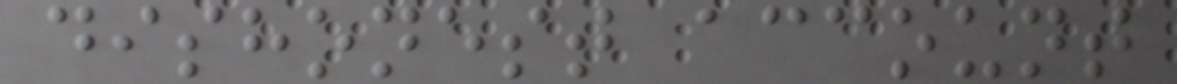dishonest account
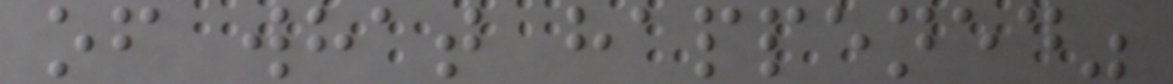of what happened"
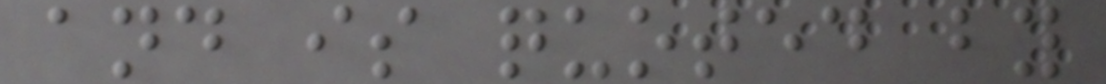and is quoted by
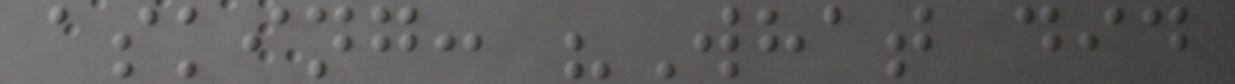asking: "What did
